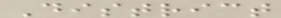District
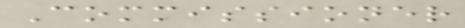Commissioner
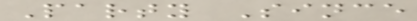Party Since
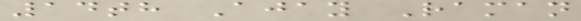14th Ajay Raman
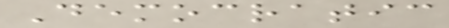Democratic
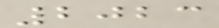2023
